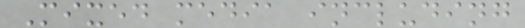Mixed media including
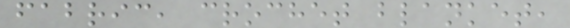fabric, crochet blanket,
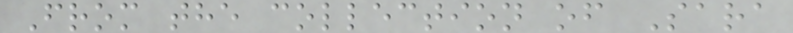From the collection of Sara
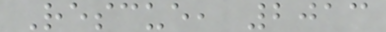Rescue, 2013
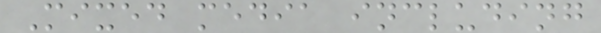Mixed media including
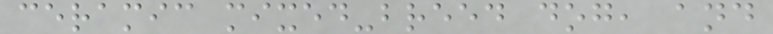ceramic mixed-breed dog, and
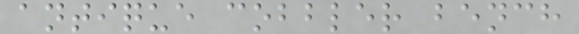antique cobbler bench
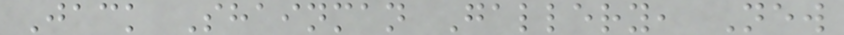Jack Shainman Gallery, New
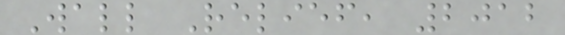Wall Relief, 2012
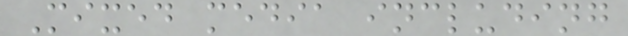Mixed media including
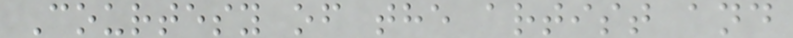Courtesy of the artist and
